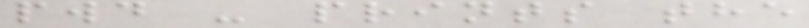pwd - prints the
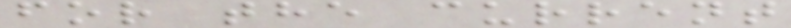for the current
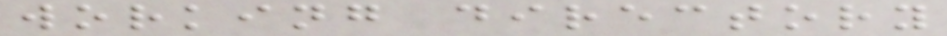working directory
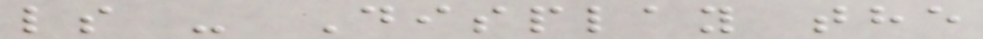ls - Display the
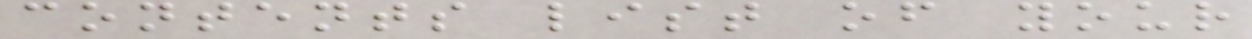contents list of your
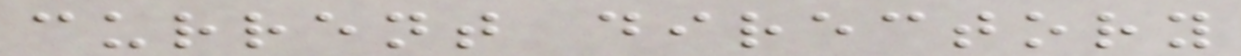current directory
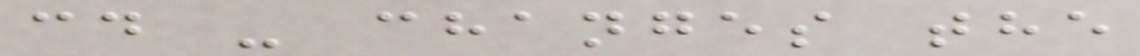cd - changes the
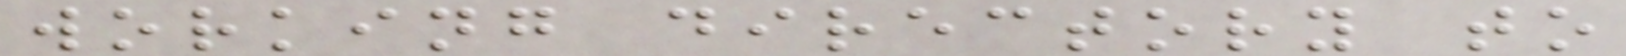working directory to
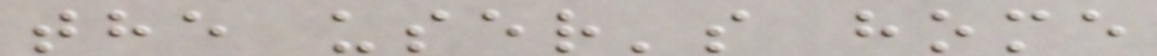the user's home
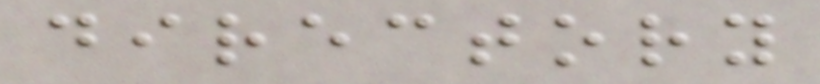directory
